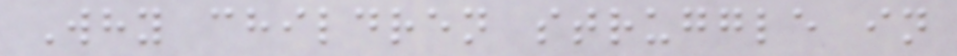Why children struggle in
